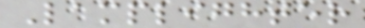Lamplighter
